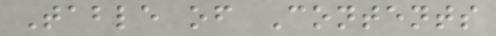Table of Contents
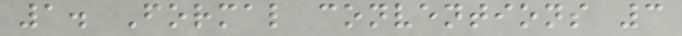1. Formal conventions 3
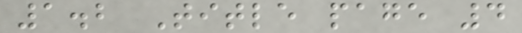1.2 Title page 4
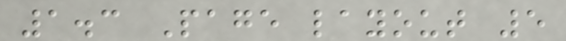1.3 Page layout 5
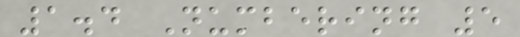1.4 Numbering 5
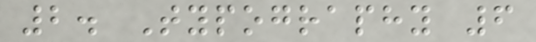2. Typography 6
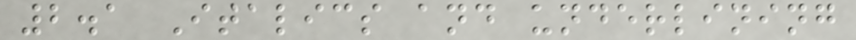2.1 Italics and underlining
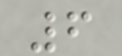6
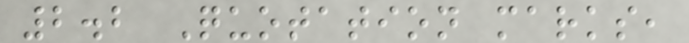2.2 Quotation marks,
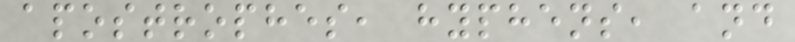apostrophes, hyphens, and
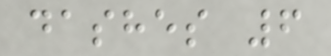dashes 6
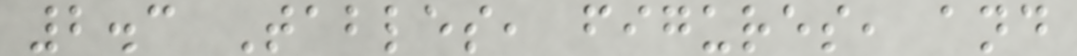2.3 Tables, figures, and
